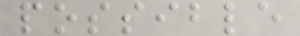possible
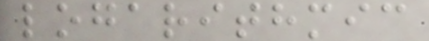logarithmic
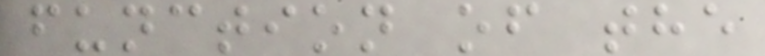function of the
